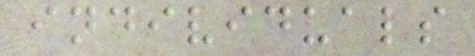individuals
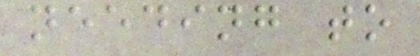needing to
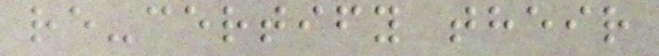re-certify their
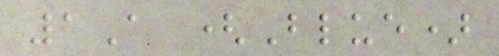1A (Blue)
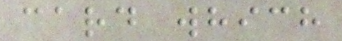card which
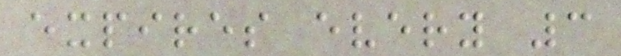expires every 3
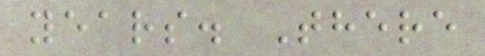years. There
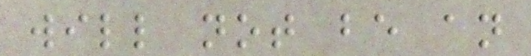will not be an
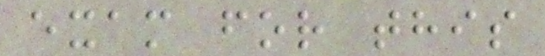exam for this
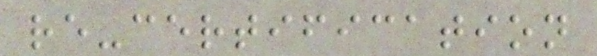re-certification
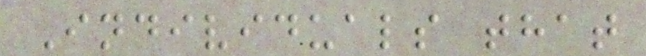Individuals that
